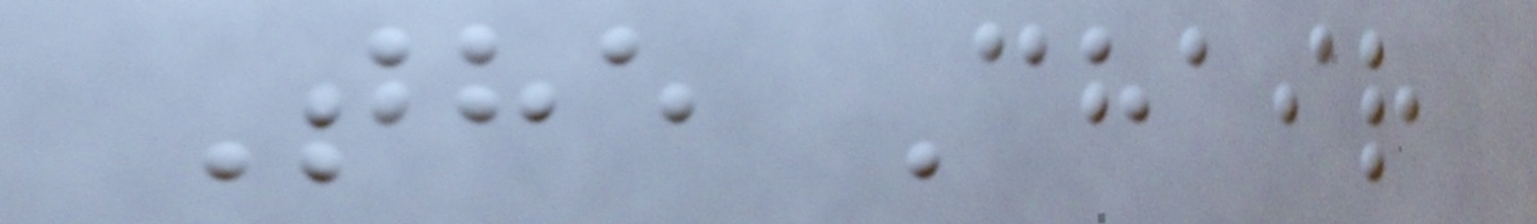The Chair
